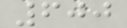600
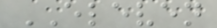ELEVEN
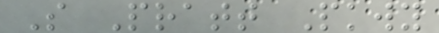S Pratt Pkwy
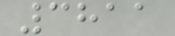3811
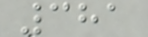381
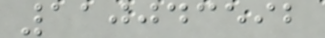110043592
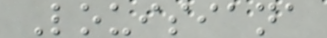Louisiana
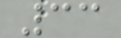33
